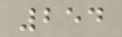254
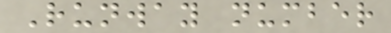Runway number
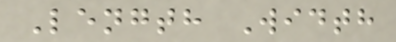Length Width
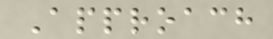Approach
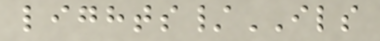lights/ILS
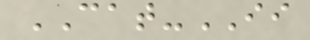CAT-II
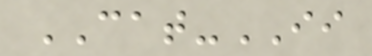CAT-II
